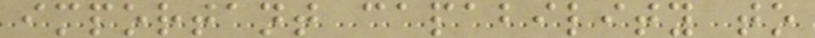important capability to
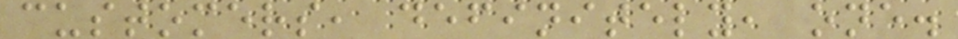customers, definitely, one.
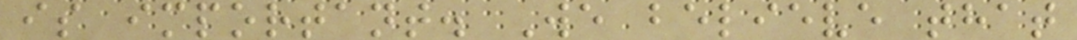is important. We believe that
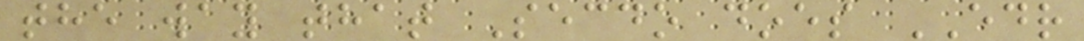the way that Secdo does EDR
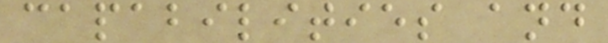capabilities and
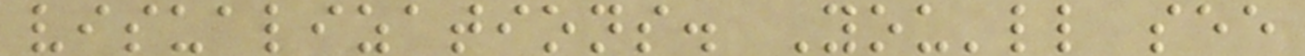visualizations. You'll see
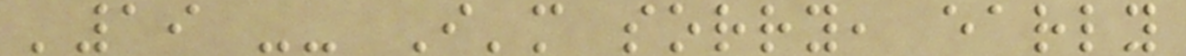'19 -- I'm sorry, early
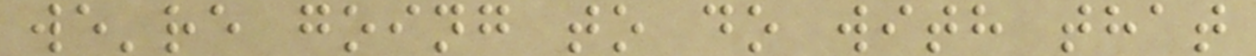we're going to do with that
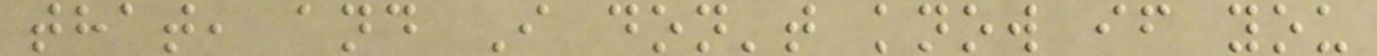that, and I don't know if you
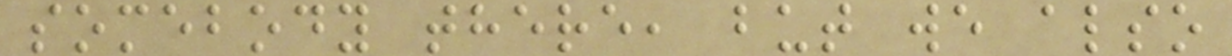somebody there, but we also
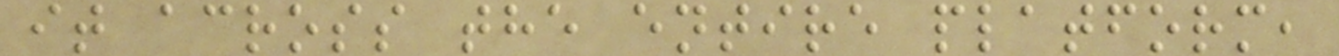it across the entire platform,
